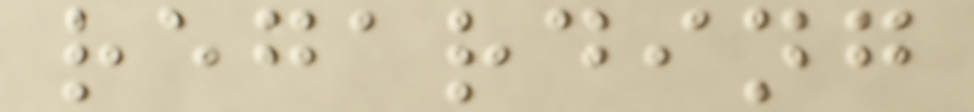regarding
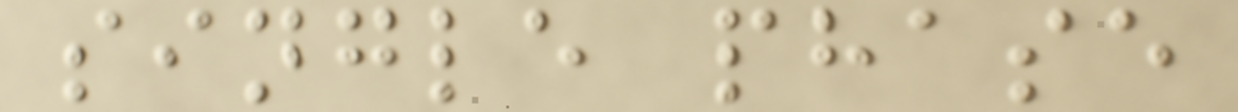single phase
